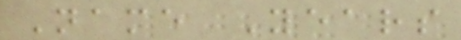Name Years
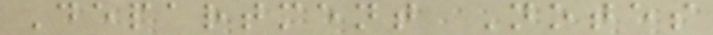Department Notes
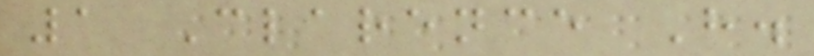1 Clarence H.
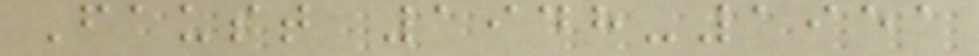Faust 1948-1951
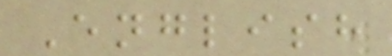English
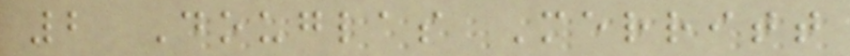2 Douglas Merritt
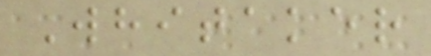Whitaker
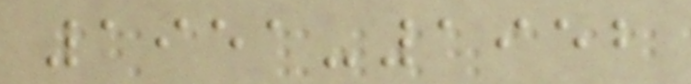1951-1952
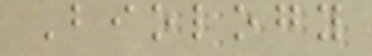Biology
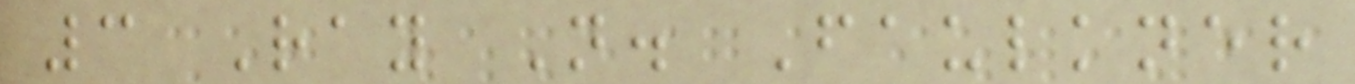3 Ray N. Faulkner
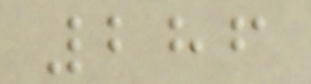286
